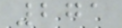271
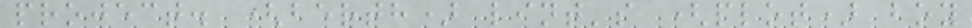project. (berth) lint's (plot) boy
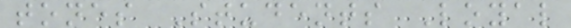tones Students Loyal
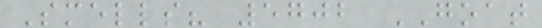Smells? 5702 GOAT
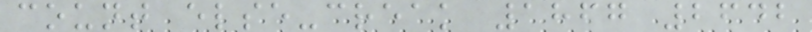count else-creak 1867 2642
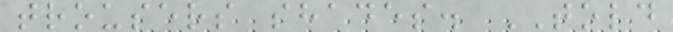trousers shades. TOLD
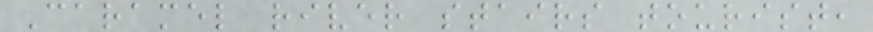Caramel river stairs tourist,
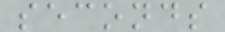seconds
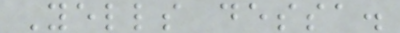Yells dessa.
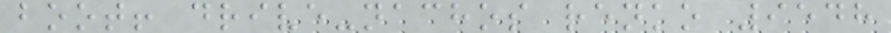boot! drive-nachos renko 9548
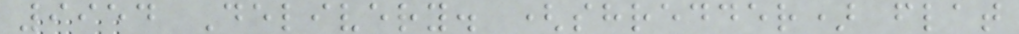9954 Delivery. (shredder) flat
